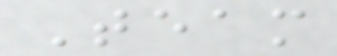Team
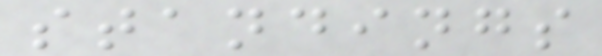standings
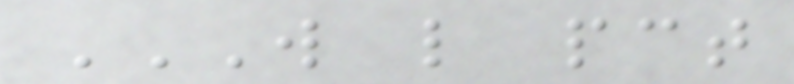W L PCT
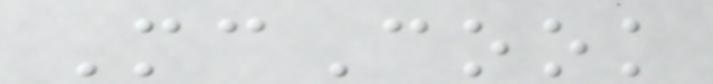McCook
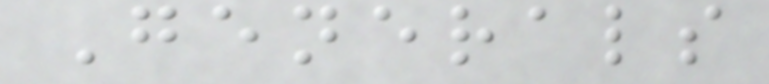Generals
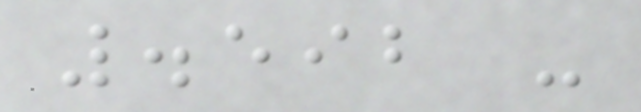.592 -
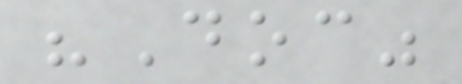"Doc"
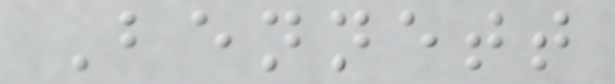Bennett
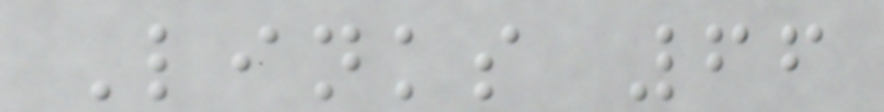Links 66
